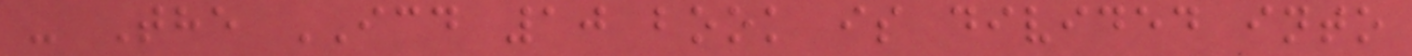- The ICD 10 book is divided into
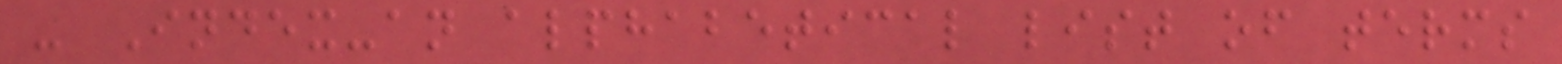- Index-an alphabetical list of terms
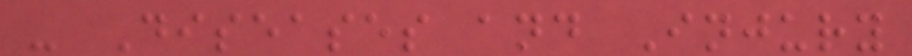- Diseases and Injury
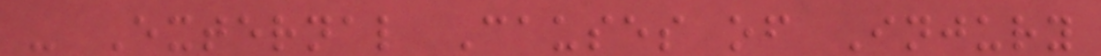- External Causes of Injury
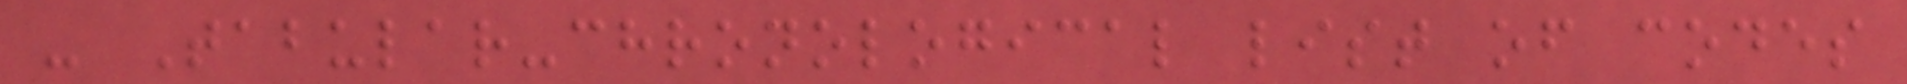- Tabular-chronological list of codes
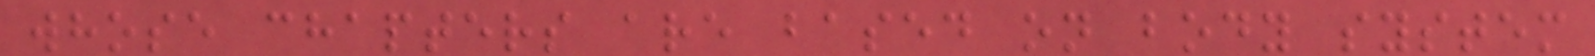whose chapters are based on body system
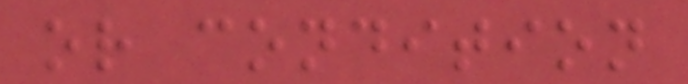or condition
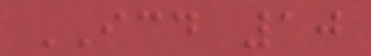ICD 10
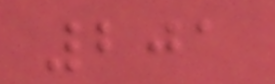201
